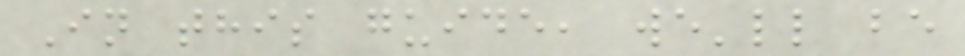In this guide, we'll be
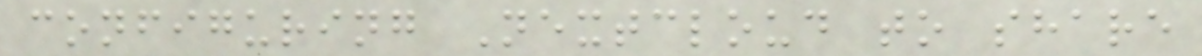configuring Nextcloud to share
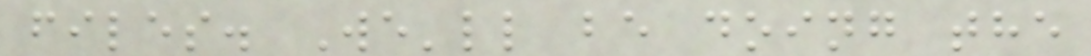files. We'll be doing the
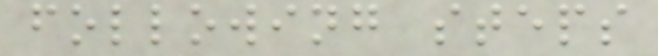following steps
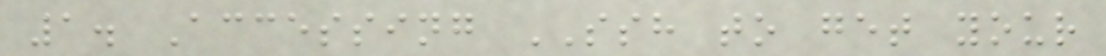1. Accessing SSH to get your
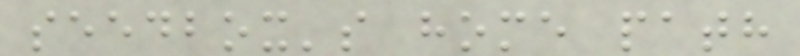seedbox's home path
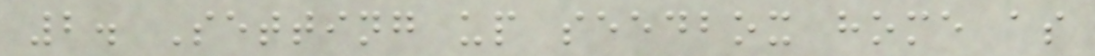2. Setting up seedbox home as
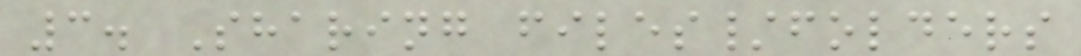3. Sharing files/folders
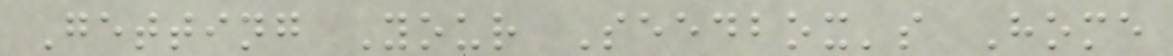Getting Your Seedbox's Home
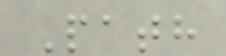Path
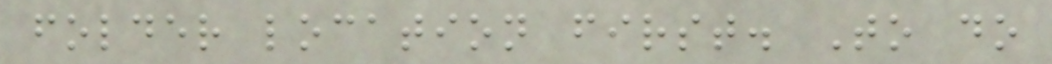folder location first. To do
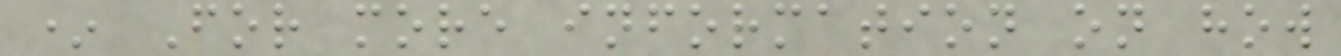* For more information on how
